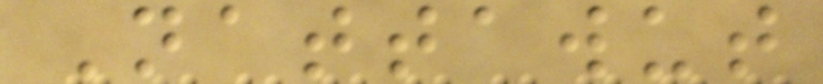Nattawut
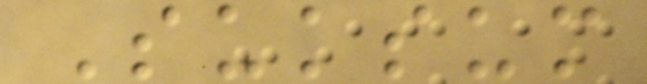Suksum
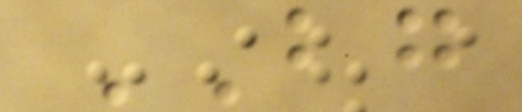BG
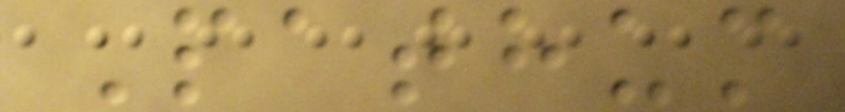Pathum
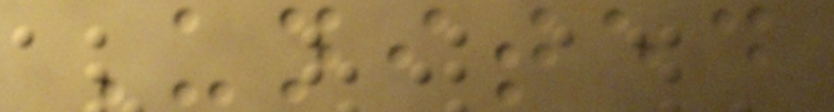United
